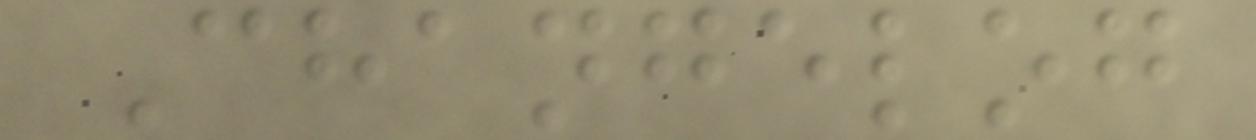Changelog
